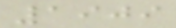1909
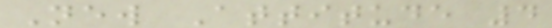New Attitude 4
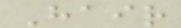Hair
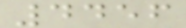4456
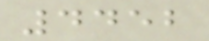4452
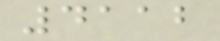4112
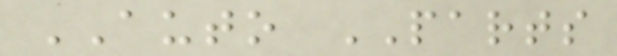AUTO PARTS
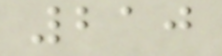210
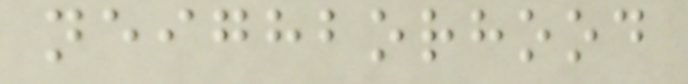neighborhood
